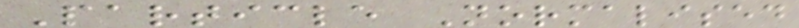Particle Normalised
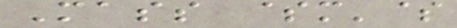Mass $m'$
